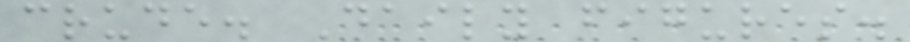crude. Daily figures.
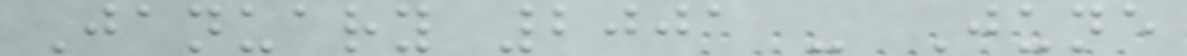January 2001 - June
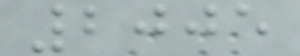2005
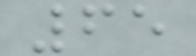65
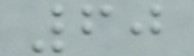60
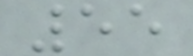55
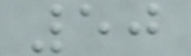50
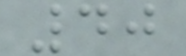40
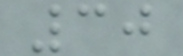30
